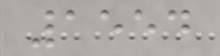1554
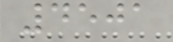4501
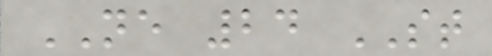NE 24 ST
